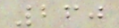260
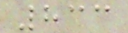833
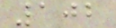102
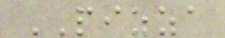PIZZA
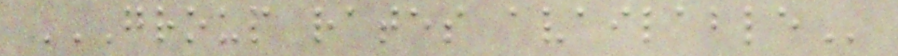GROUP RATES AVAILABLE
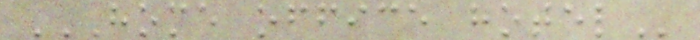HOME OFFICE HOTEL
